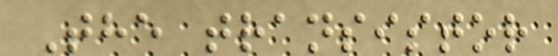The transistor
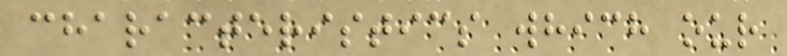characteristics which our
